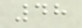48
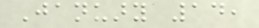January 14,
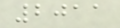2011
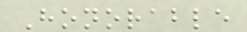Honorable
